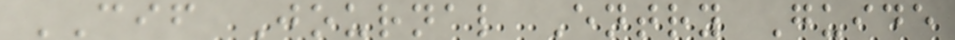CIF Journal Entry Guide
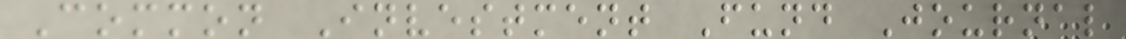Common Investment Fund Journal
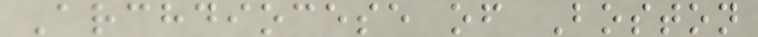Archdiocese of Boston
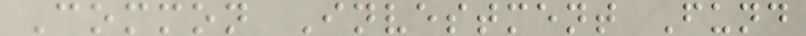Common Investment Fund
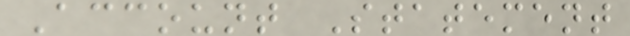Account Statement
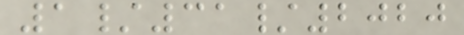1/31/2020
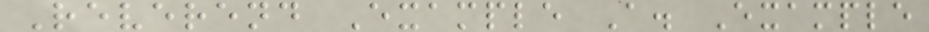Reverend Example A. Example
